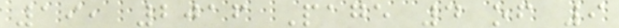19, 2016 Page 4 of 9
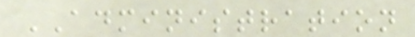ADMINISTRATION
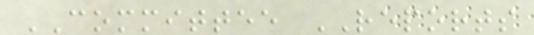COMMITTEE REPORTS
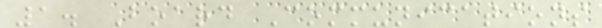1. Board Communications
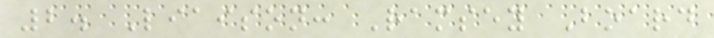2. Liaison: Ramsey Board
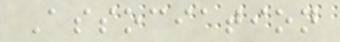Association
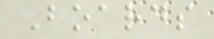Boards
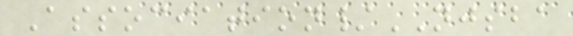Association/NJSBA
